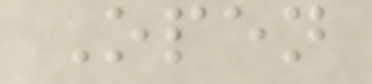Open
